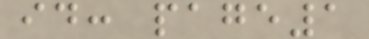id: page1
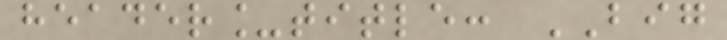header_title: BIG
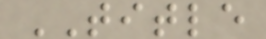TITLE
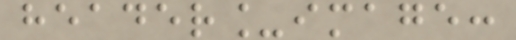header_image:
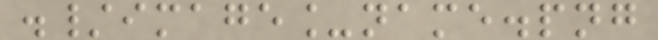./image_name.png
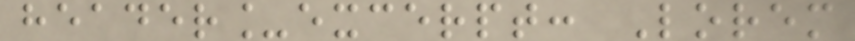header_excerpt: Lorem
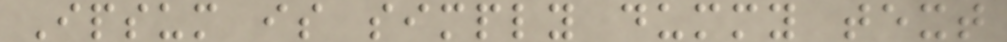Ipsum is simply dummy text
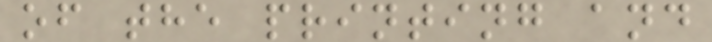of the printing and
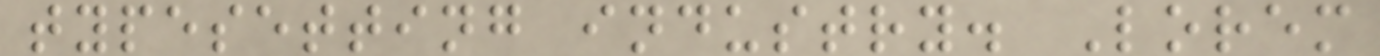typesetting industry. Lorem
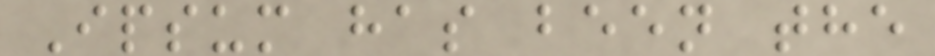Ipsum has been the
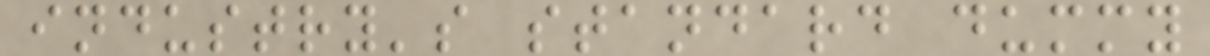industry's standard dummy
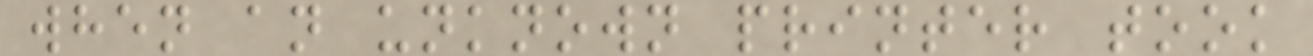when an unknown printer took
